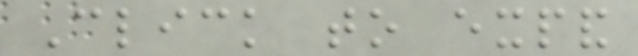Click to expand
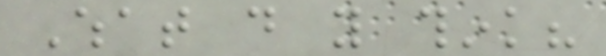What do you think?
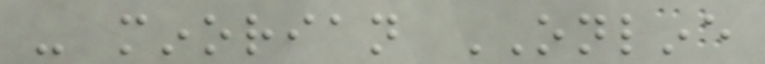- minorian ONLINE
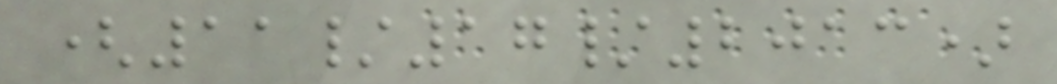(11/17/2013)
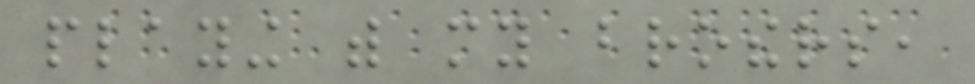playing with my brothers,
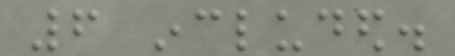6 included.
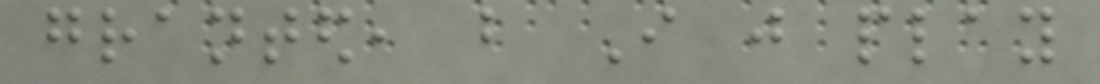granted, but I just play
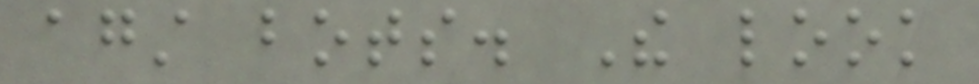against bots. The look
